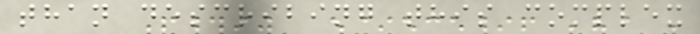than describing this complex
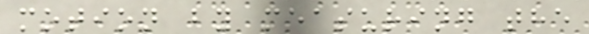motion by measuring the
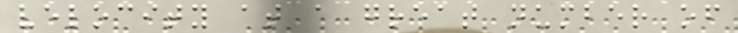velocity at a great number of
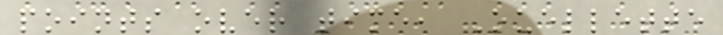points over time, Ouellette
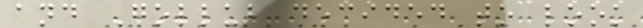and Gollub decided to look
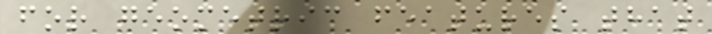for geometric features that
